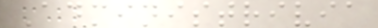Administrivia
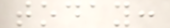today:
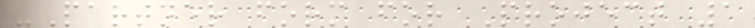-Partner form for Project 1
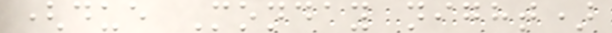(due Monday night)
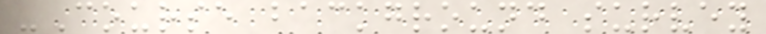-Course background survey
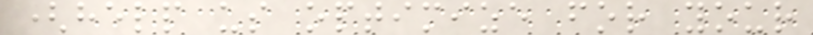(help us optimize for your
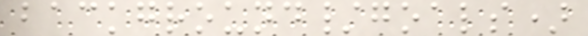background/goals)
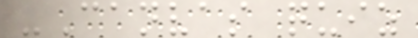-Canvas quiz
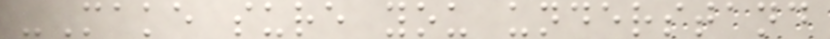-Make sure you understand
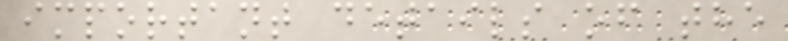important details of the
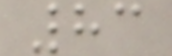83
